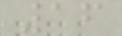16
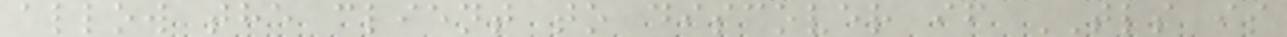allow the client to discover if TLS is
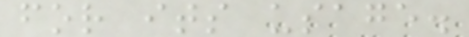for its usage.
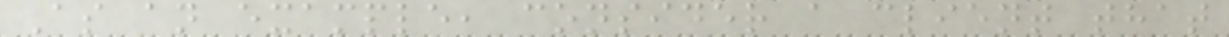As an example, consider a client that
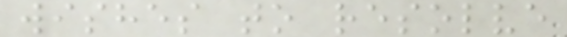wishes to resolve
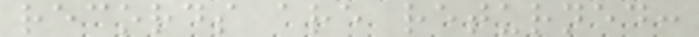records are returned:
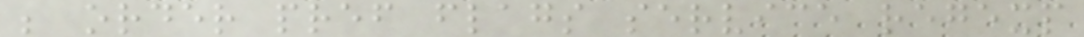; order pref flags service regexp
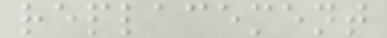replacement
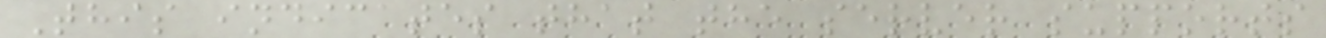This indicates that the server supports
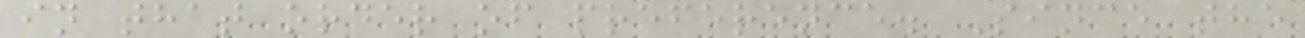in that order of preference. Since the
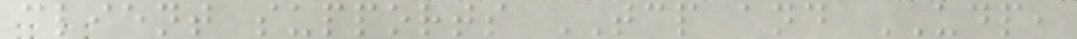client supports TCP and UDP,
